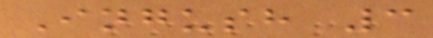Ingush 3
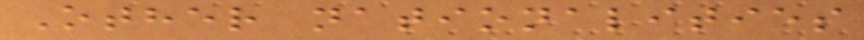Other nationalities
